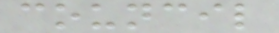council
